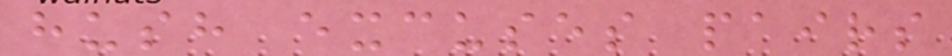hush excuses pairs
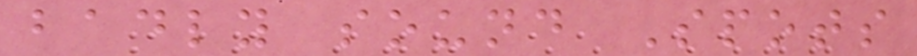badly sound Spots
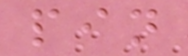pin
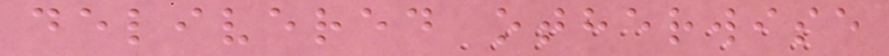delivered otherwise
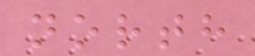north
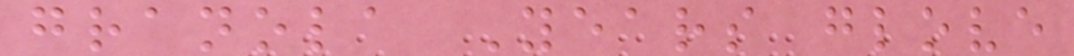granola Years glove
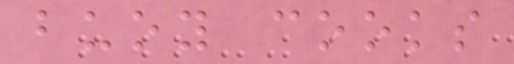buoy cooks
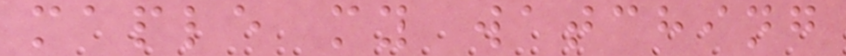maple my watching
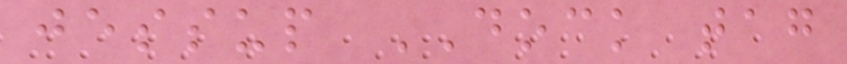jessup DOCK tag
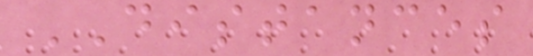DISTANCES
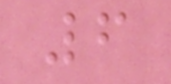6
